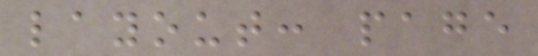layout: page
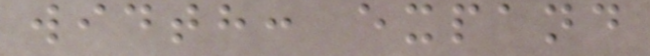width: expand
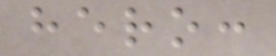hero:
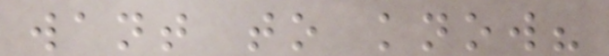want to know?
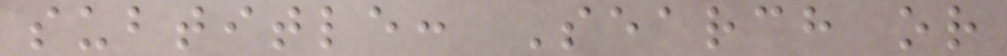subtitle: Search or
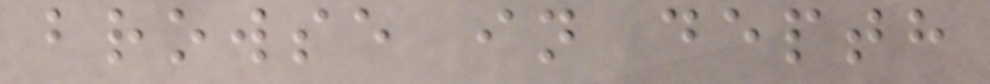browse in depth
